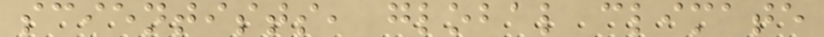scientists, global climate
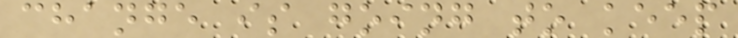change is going to keep
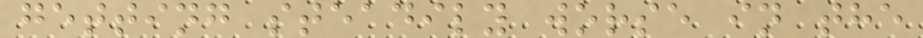getting steadily worse in the
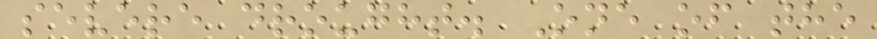severe drought. One of the
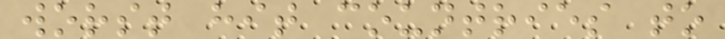worst hit countries to
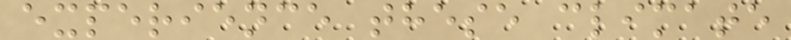experience these climate
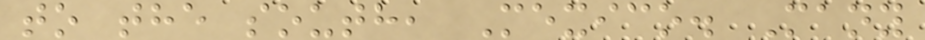to the south, Mexico. Many
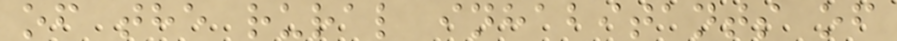of the rural inhabitants of
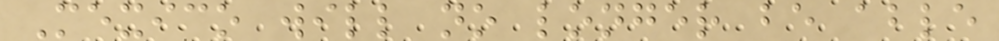Mexico will no longer be able
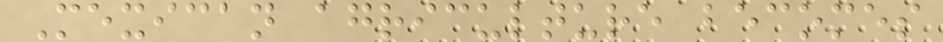Mexican agriculture becomes
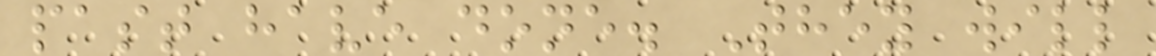past have done. They will
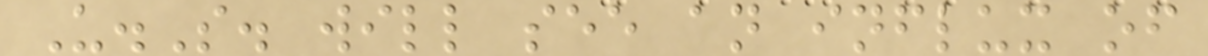U.S. will see an influx of
